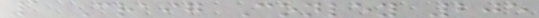1 Craig Conley 205
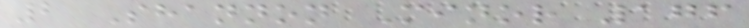2 Shannon Minor 176
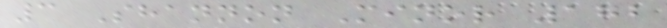3 Shannon Minor 172
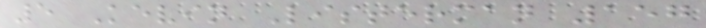5 Kevin Listerman 157
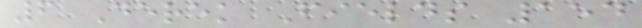6 Derek Fields 154
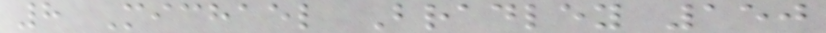8 Michael Bradley 150
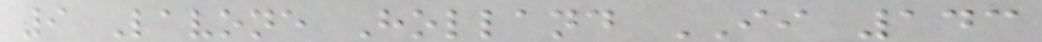9 Lavone Holland II 143
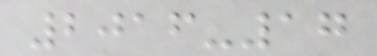2016-17
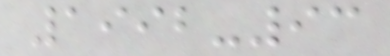1992-93
